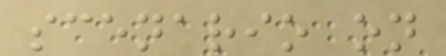scenario on
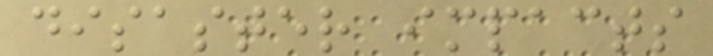disaster impacts
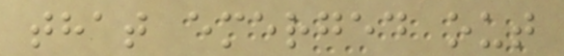that emerged out
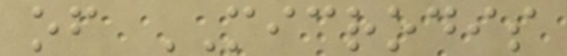of MICRODIS
